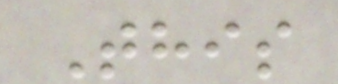This
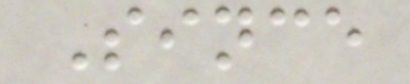Since
